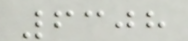6308
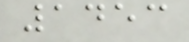1453
